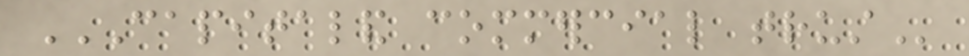CAPITALAND COMMERCIAL TRUST
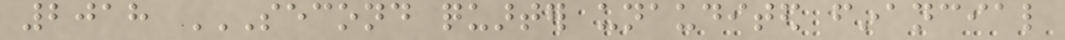2018 SECOND QUARTER UNAUDITED FINANCIAL
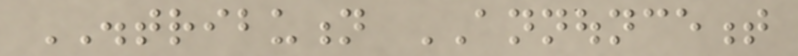DISTRIBUTION ANNOUNCEMENT
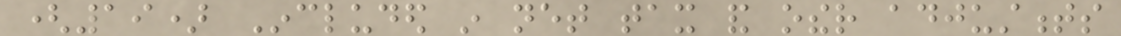(19) Included in net tax and other adjustments
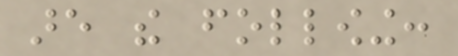are the following:
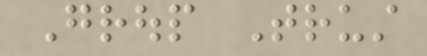Group Trust
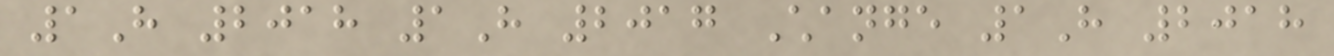1H 2018 1H 2017 Change 1H 2018
